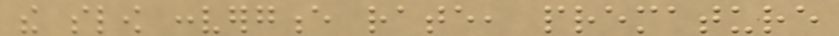the slow convergence rate, premature
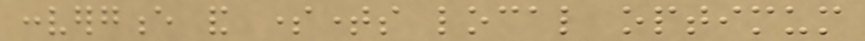convergence and sometimes local optimum
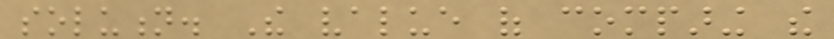solution. The value of comparing the
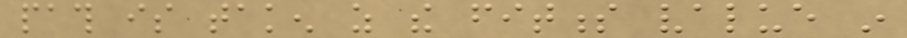path is taken as the fitness value in
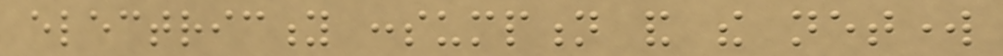electricity consumption and the network
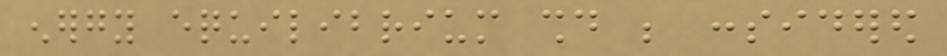energy equilibrium should be considered
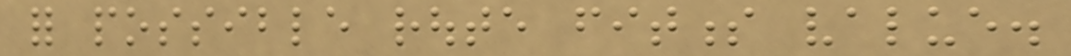for possible route fitness value.
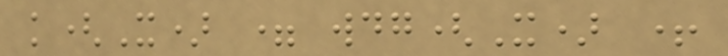k(X) = wdg(X) +
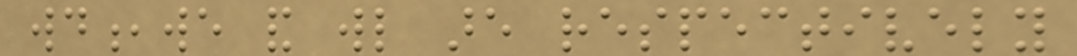wd,we and wl are respectively
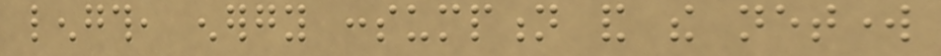length, energy consumption and the network
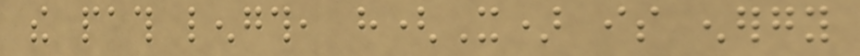the path length, h(X) is energy
